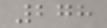278
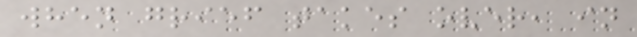when grief takes over, in
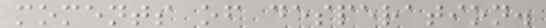moments of desperation.
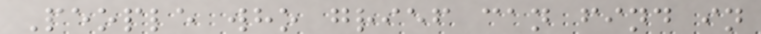People who grief can find in
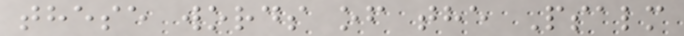these words of the Psalm
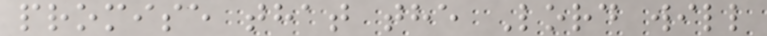promise that the Lord will
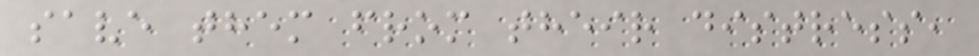save them from their distress,
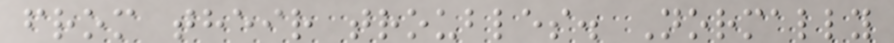from their troubles. Normally
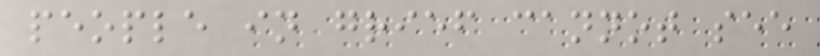people in grief cannot see
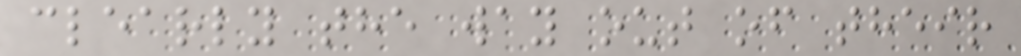clearly the way out of their
